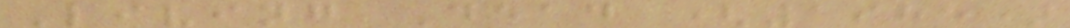Living Dead (1985)
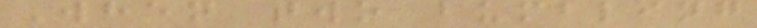When two bumbling
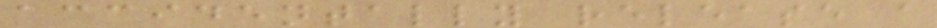accidentally release a
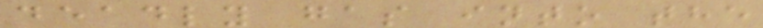deadly gas into the
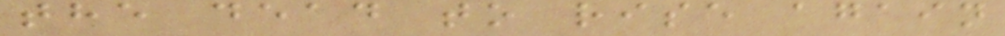the dead to rise again
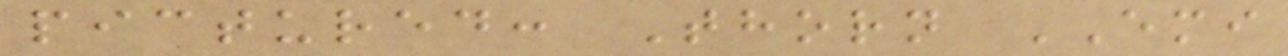pictured: Thorn EMI
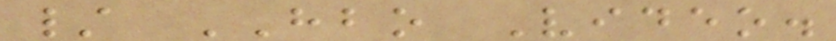/ HBO Video.
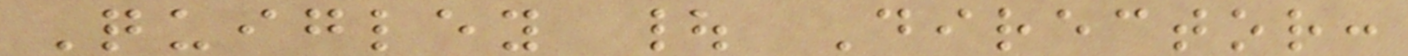Quigley | Director:
